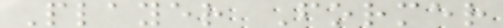Player Former
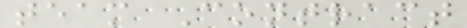team Contract
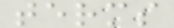terms
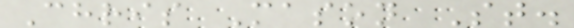Chris Mason St.
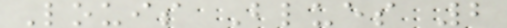Louis Blues 2
